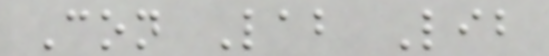Con Lab Lib
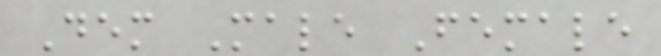Dem Male Female
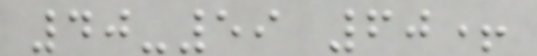40-59 60+
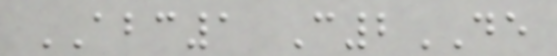ABC1 C2DE
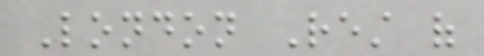London Rest of
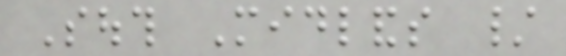South Midlands /
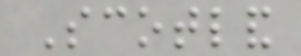Scotland
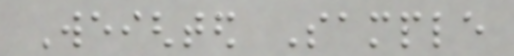Weighted Sample
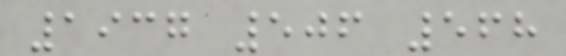1937 506 568
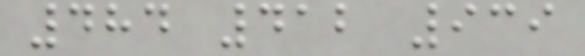484 412 939
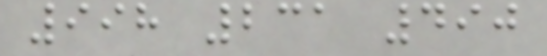998 231 490
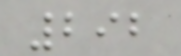292
